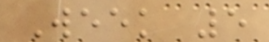Week 5
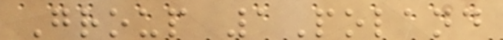Group 1Poland
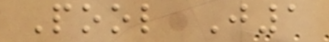Pool J1
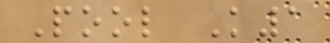Pool K1
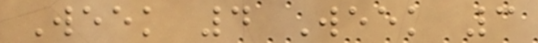Week 4 Week 3
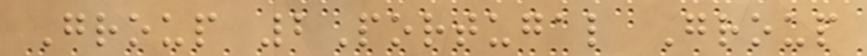Group 2Portugal Group
